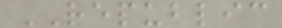REPUBLIC
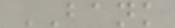BANK
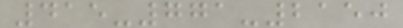415-771-2150
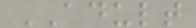ADULT
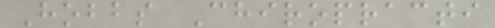Hobbs Chiropracti
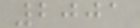2001
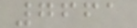7661
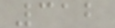312
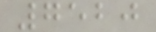7520
